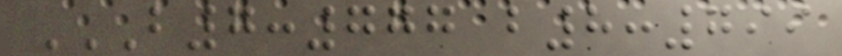B7:777 B8:799
